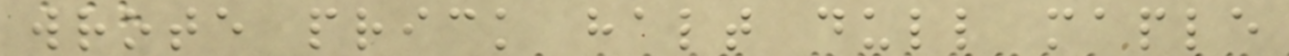wrote prick halt dull maple
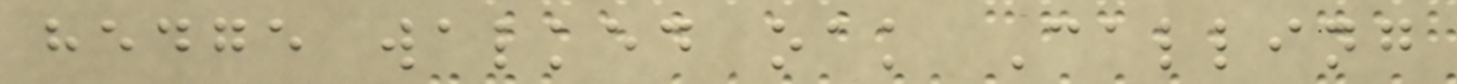hedge walked oak Calling
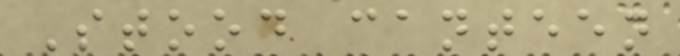Stood canteen
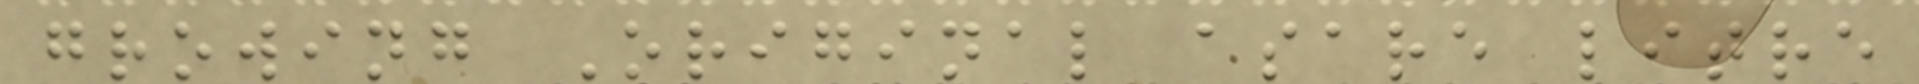growing Original asare litre
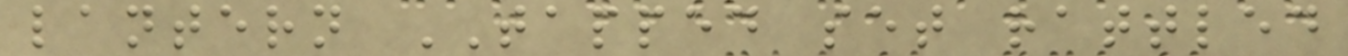lantern TAPPED set rattled
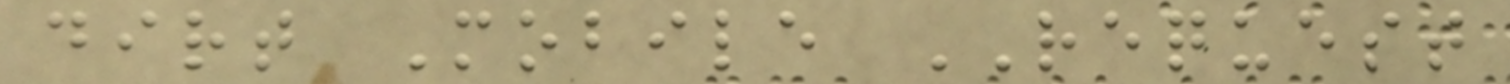dirt Mobile REQUEST
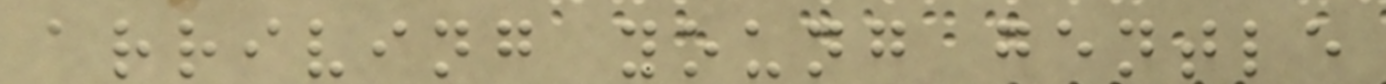arriving young gentle
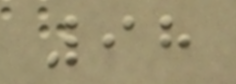98
